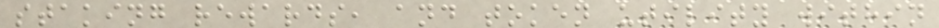staking rewards, and token utility within
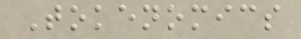Tokenomics
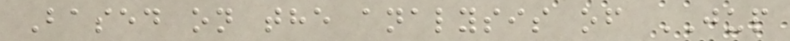Based on the analysis of JUP
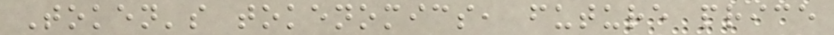Token's tokenomics, future price
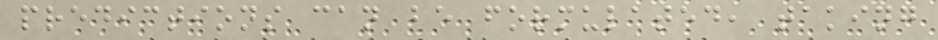predictions can be formulated, taking
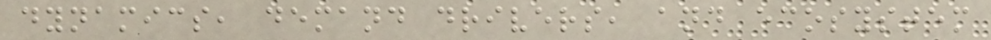dynamics, demand drivers, and ecosystem
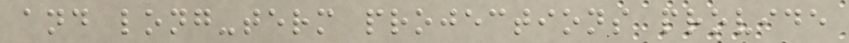and long-term projections provide
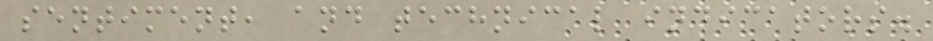sentiment, and technical indicators.
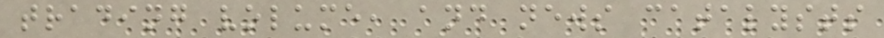trading volume, and news catalysts
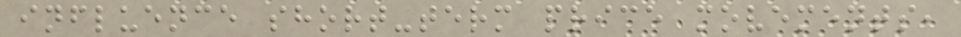influence short-term price movements,
